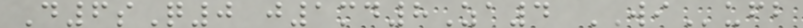D6sQ0 j1md8Za4 WIufb
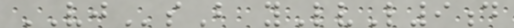VJsB yLvL9d
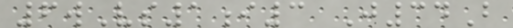6wVs1i3 J34B
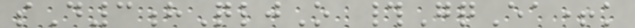sD3hQljO #GqEa+k
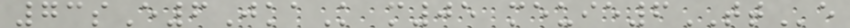73sE6JkaK m05 meuie6TTe
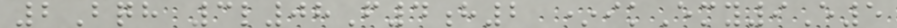2Bqh 3l08F4h2 *ikEmy9E5
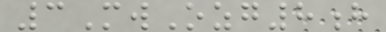3MwOzg8h
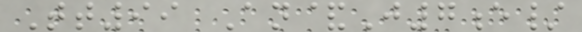Tt99 An&J7e/
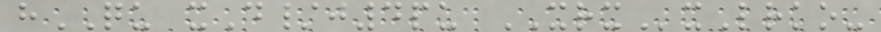hQU xD/j4pu XRXxLrko-
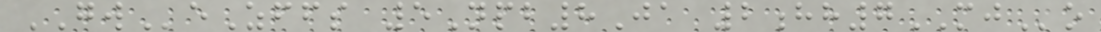GWeZffs 5Npb8Ja 2hh7MJo
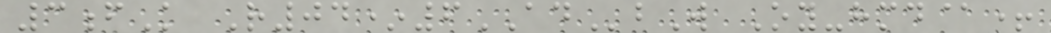3fK R04*6ADbW Oy-hmd@+
